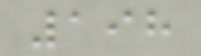198
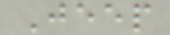Jeep
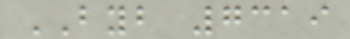BYB 7319
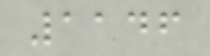1146
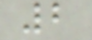2
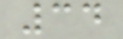34
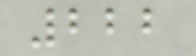222
